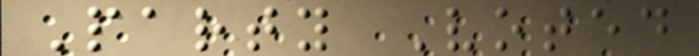Party Voted
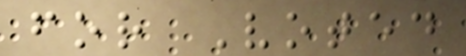for Voted
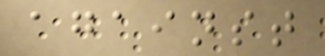against
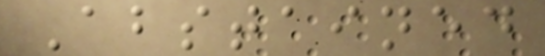Abstained
